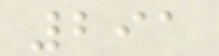291
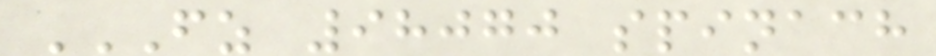FZ 98070 SPINACH
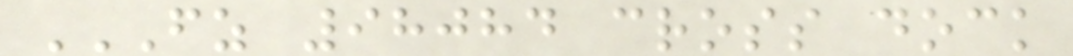FZ 98084 CROSS DOCK
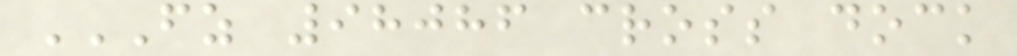FZ 98086 CROSS DOCK
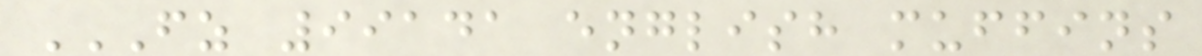FZ 99141 ENGLISH MUFFINS
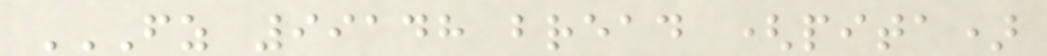FZ 99148 BREAD (PITA)
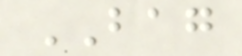BAG
